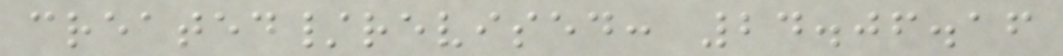created/revised: 24.06.16
